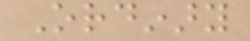Ordinary
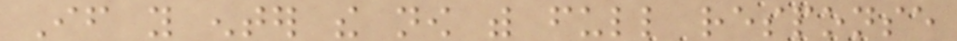If you enter the now with full response
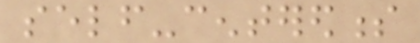self-centeredness
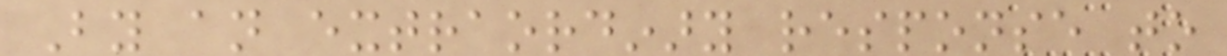By an extraordinary response to
